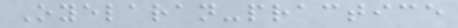Oyelaran-practice
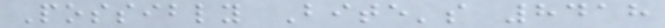Possibly Bite's 8418
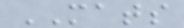MATS
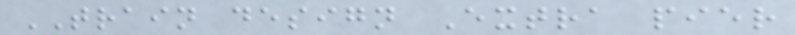TRAIN design Extra pier
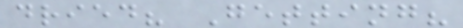dried? Getting?
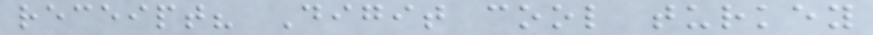receipt? Digit cool turkey
